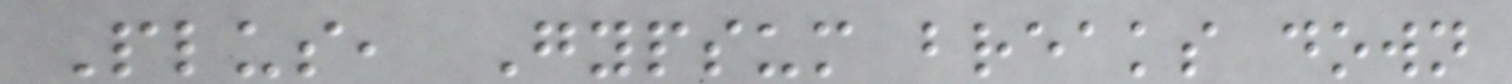Plus, Gypsum breaks down
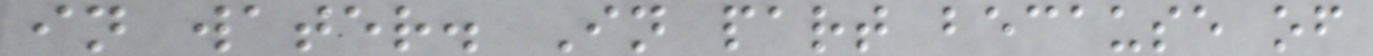in water. In part because of
